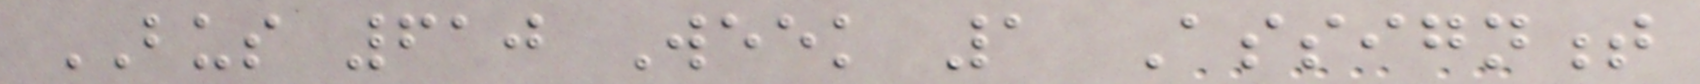BUS 610 Week 1 Assignment
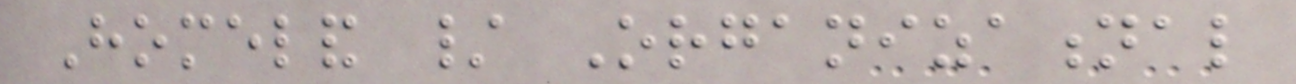Homeland / Organizational
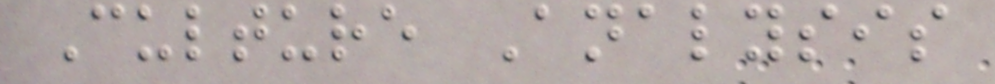Culture Analysis
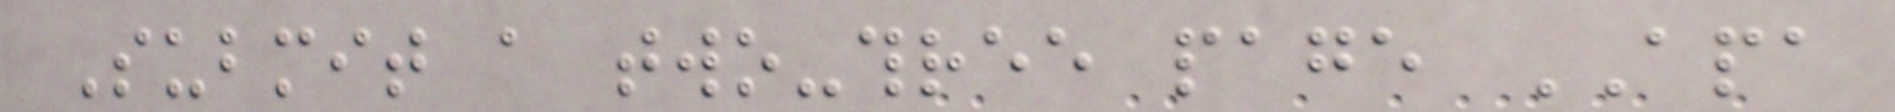Submit a two-three page APA
